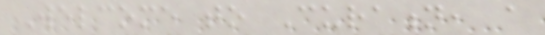Welcome to Curation, a
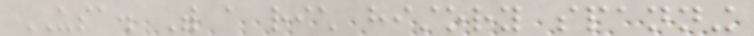USA. With a rich history spanning
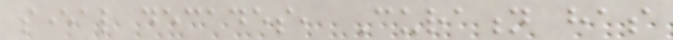several decades, Curation has
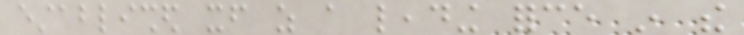established itself as a leading force in the
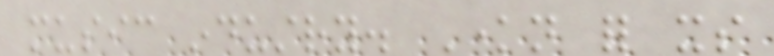music industry. Known for its
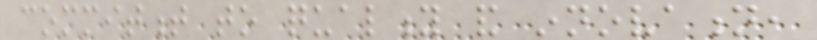commitment to quality and innovation,
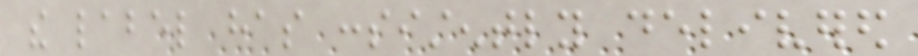the label has consistently delivered
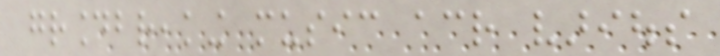groundbreaking music across various
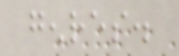genres.
